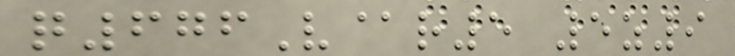q676V@r5 5z9
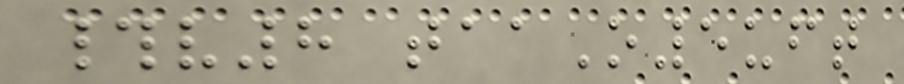#v8 taaO5uft
